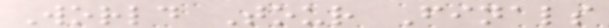World Tour Finals
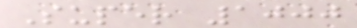Super 1000
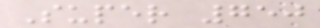Super 750
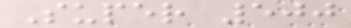Super 500
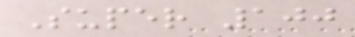Super 100
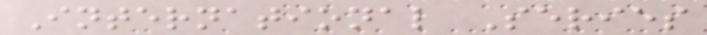International Series
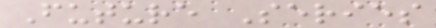Future Series
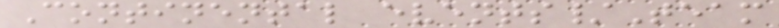Continental events/Team
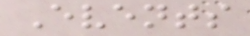Events
